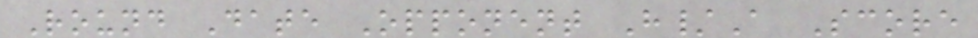Round Date Opponent H/A Score
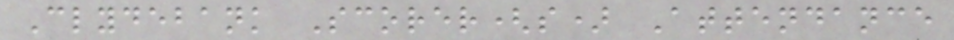Clydebank Scorer(s) Attendance
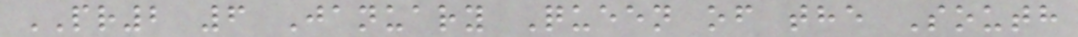PR2 6 January Queen of the South
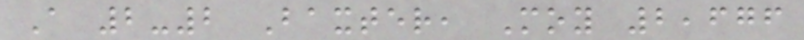A 2-2 Baxter, Moy 2,676
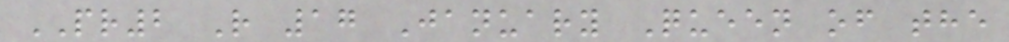PR2 R 17 January Queen of the
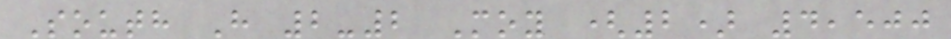South H 2-2 Moy (2) 4,500
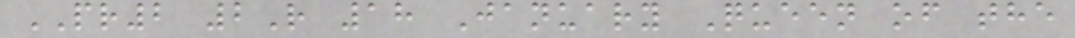PR2 2R 18 January Queen of the
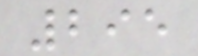295
